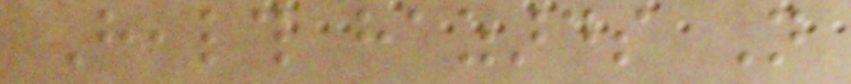Health hazards Not
